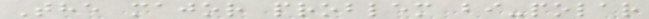The major problem bi-polar
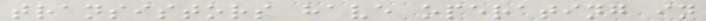transistors have operating in
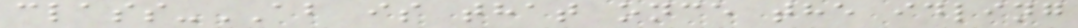class-AB is that once the idling
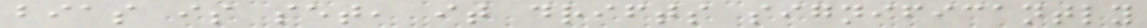bias is set, it drifts significantly
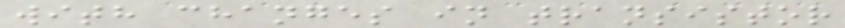with changes in transistor
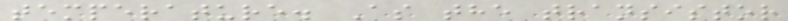temperature. As the transistor
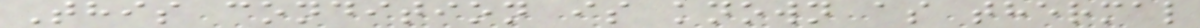This condition is known as thermal
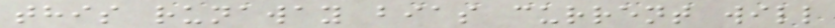this runaway bias current will
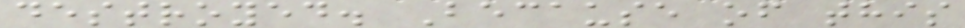destroyed. Because of this
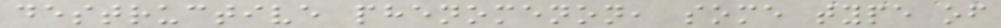destructive phenomenon, some type of
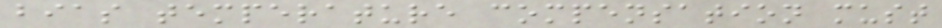bias temperature compensation must
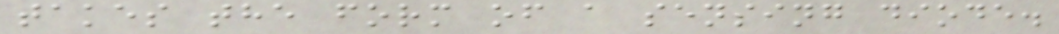takes the form of a sensing diode.
